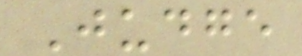Judge
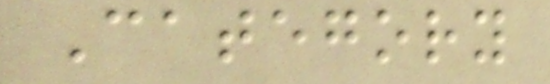Category
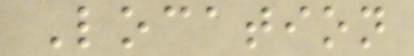Location
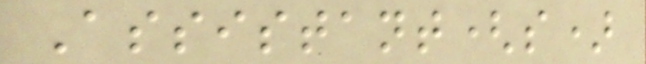Assistant(s)
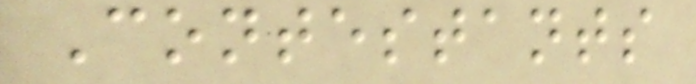Contestants
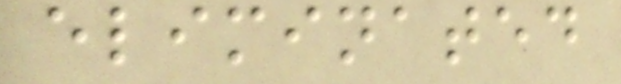eliminated
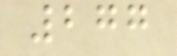277
